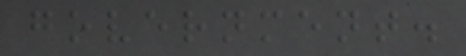government.
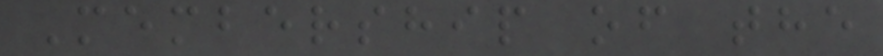Membership of the
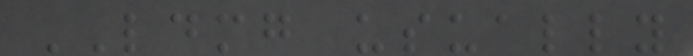LDMG usually
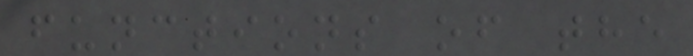functions of the
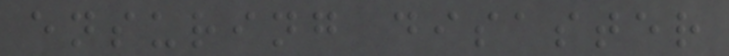ensuring disaster
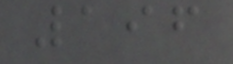196
